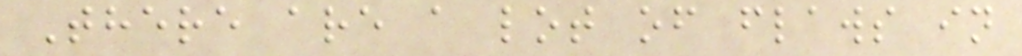There are a lot of flaws in
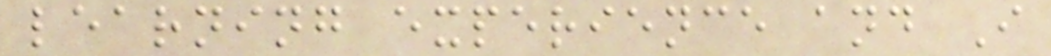learning experience and I
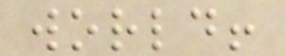world!
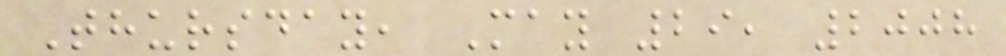Thursday, May 29, 2008
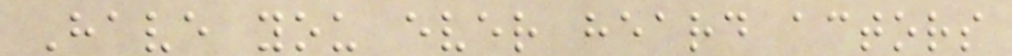Have you ever heard actors
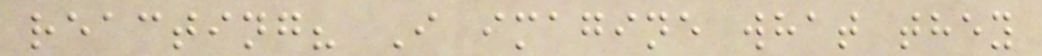reacting? I imagine what they
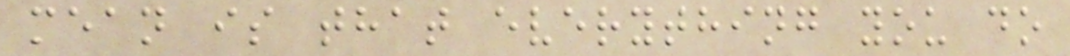mean is that everything you do
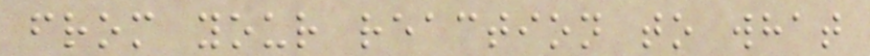from your reaction to what
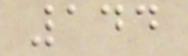144
